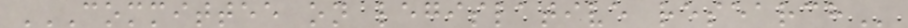COMMITTEE ON LEGISLATIVE RESEARCH
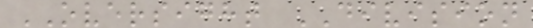OVERSIGHT DIVISION
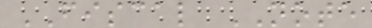FISCAL NOTE
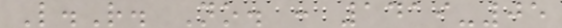L.R. No. : 1419-05
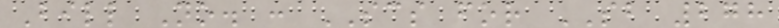Bill No. : SCS for SB 278
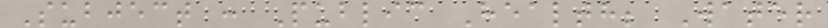Subject : Public Health; Water
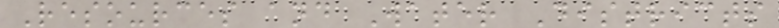Resources and Water Districts
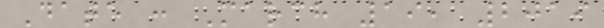Date : March 19, 2019
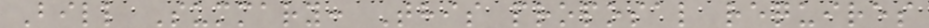Bill Summary: This proposal requires
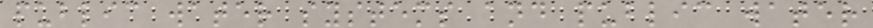public water systems and public water
